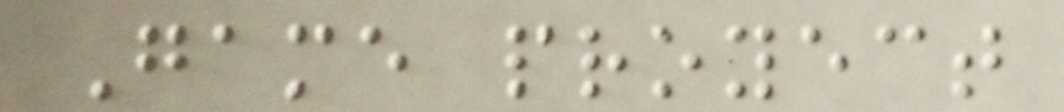Game proyect
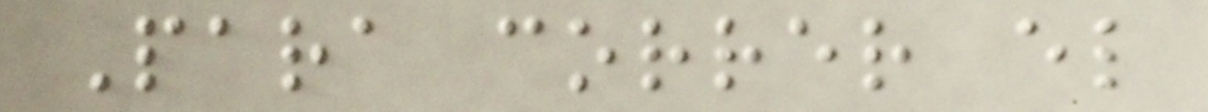Para correr el
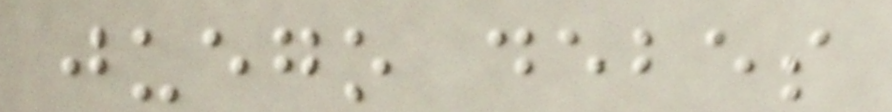juego debes
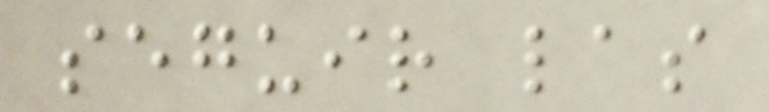seguir las
